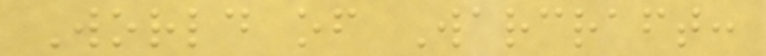World of Warcraft:
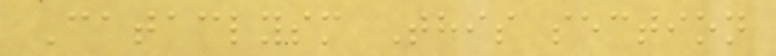Cataclysm This section
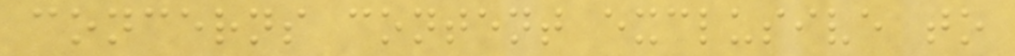concerns content exclusive to
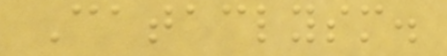Cataclysm.
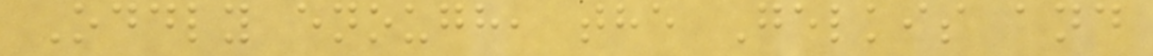Oddly enough, the Gelkis and
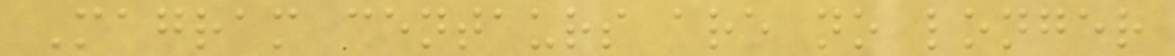Magram centaurs are no longer
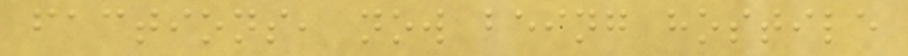factions, now being hostile
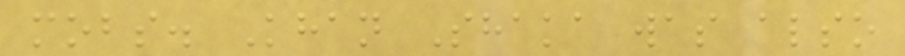mobs. Khan Shaka was also
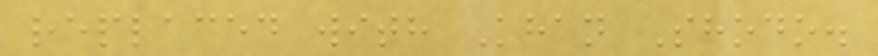replaced with Khan Shodo.
